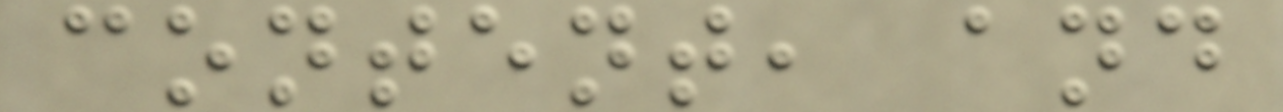content, and
